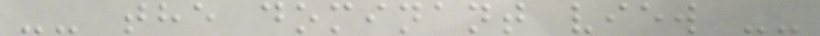-- the dominant view --
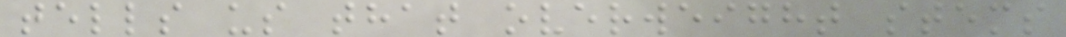tells us that overweight stems
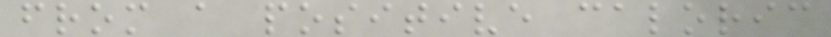from a positive caloric
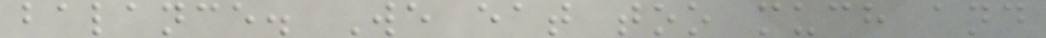balance. We eat too much and
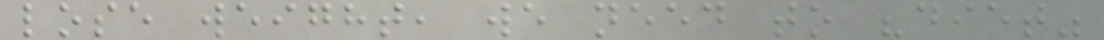lose weight, we need to "diet"
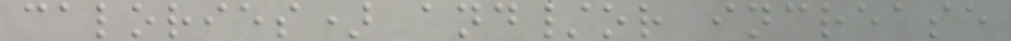calories) and/or increase
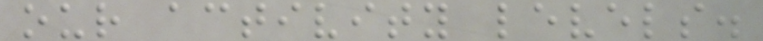our activity levels.
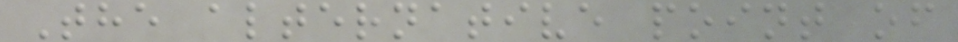The alternative point of
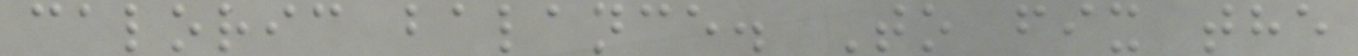caloric balance. To fix the
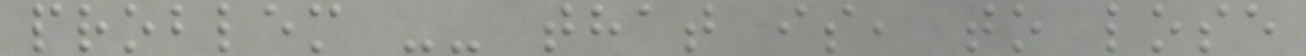problem -- that is, to lose
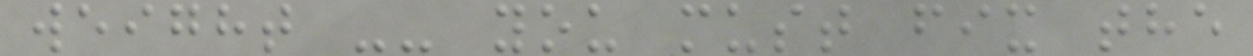weight -- you must fix the
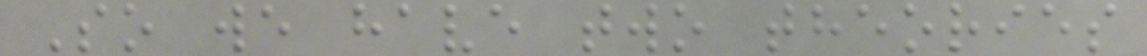So we have two theories
